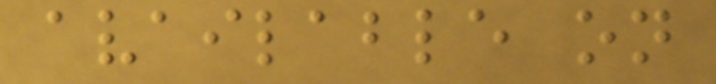available on
